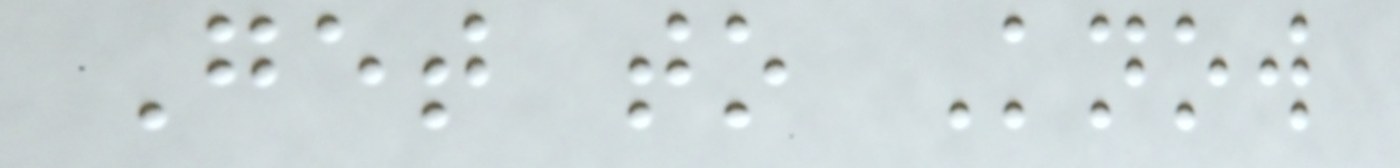Get to Know
